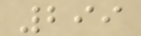299
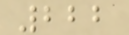222
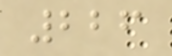226
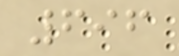696
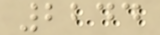2244
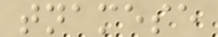tnamese
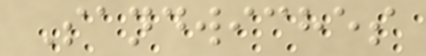Sandwiches
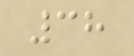38
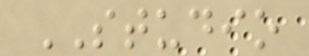STUDIO
